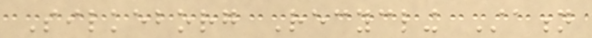Silkeborg Recycling Station
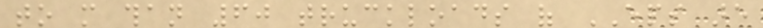to more than 60 truckloads of EPS are
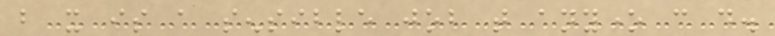but it is a sensible job that anyone can do.
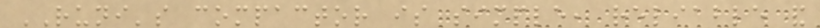RUNI's compactor is simple, reliable and
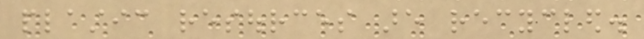plastic resources are recycled.
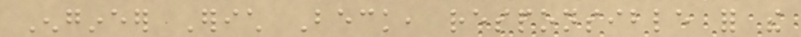Engineer Erich Beck, responsible for the
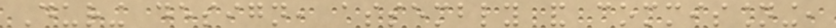During design, assembly and commissioning,
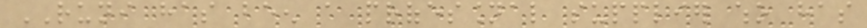RUNI has been a professional supplier who has
